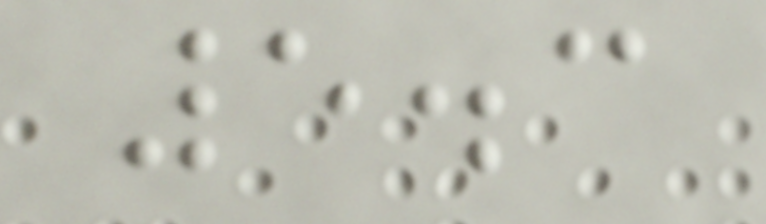5.3
